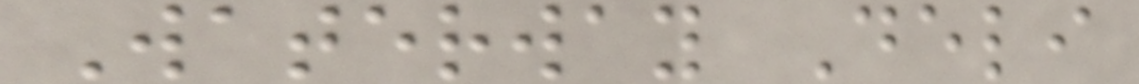Waterway Deli
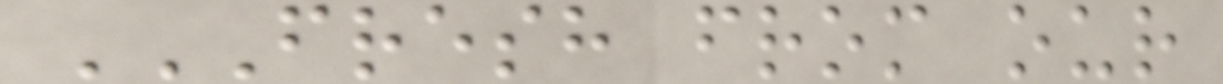FRESH FROM OUR
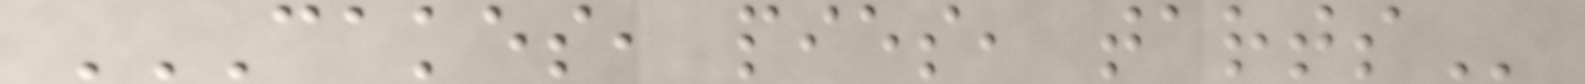CAKES, PIES, TARTS
